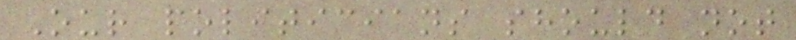Our politicians should not
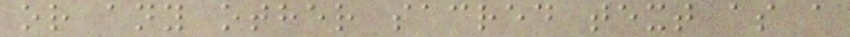or any other sacred text as a
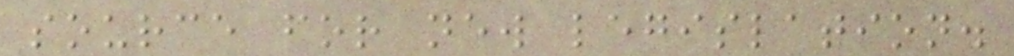source for new legislation.
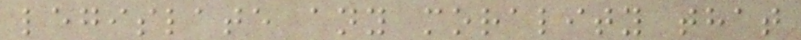legislate any morality that
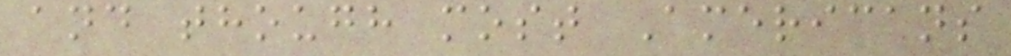and though most Americans
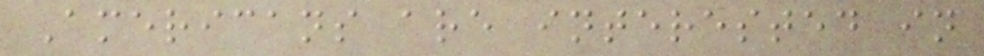Americans are interested in
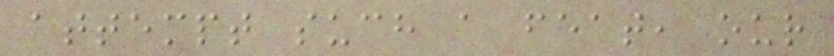attempt such a feat, our
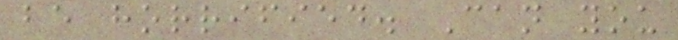be horrified. Can you
